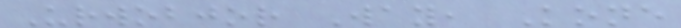Urwobjor Way, Kone
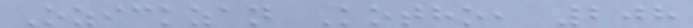Ozickzan Kotho, 208
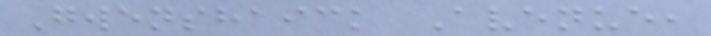Gwenshaick Avenue,
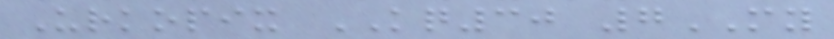Urkopix KQ30 7MY
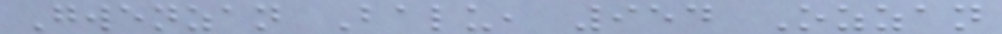Gwenzan Balu, 954 Ozzan
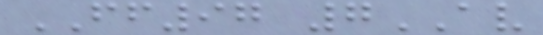FF97 7AV
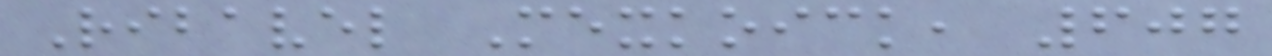Ribavel Mexkoick, 607
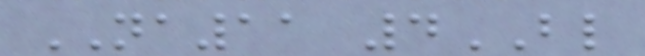NA11 4BL
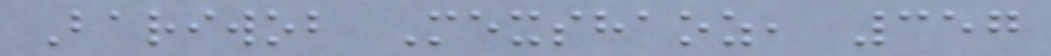Bariwob Mexshaoz, 357
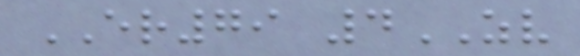ER79 4ZV
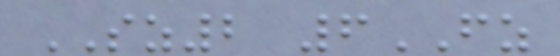SZ2 6FZ
